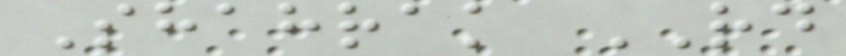Shahrak RD
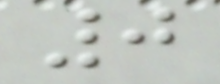0
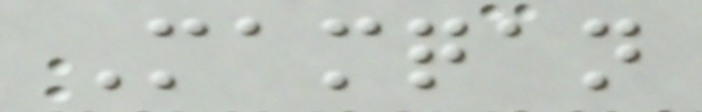Mamqan
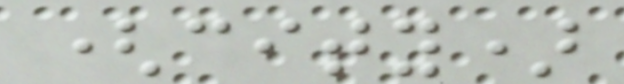(city)
